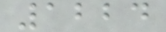1224
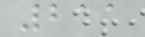211
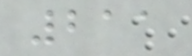211
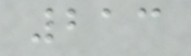213
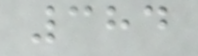384
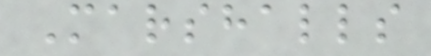Marshalls
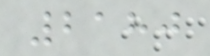2180
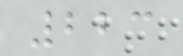223
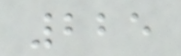225
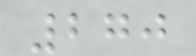270
